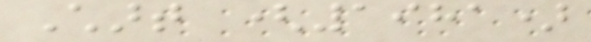Chart (1981)
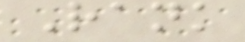Rank
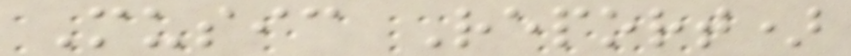Music Report)
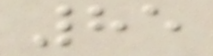85
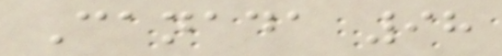Canada 98
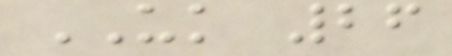UK 26
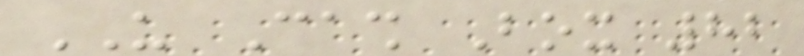US Cash Box 82
